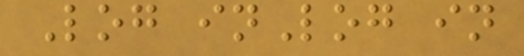Log inLog in
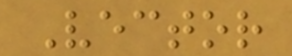Vector
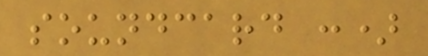soundcard :)
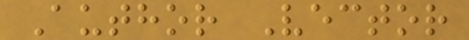Author Vector
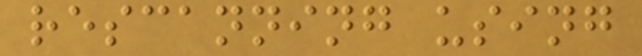rescanning using
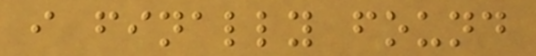i finally found
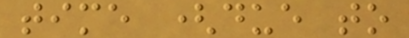time (due to
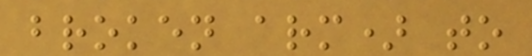broken arm) to
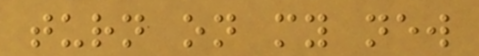turn on my new
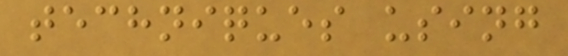techniques using
